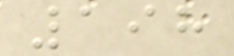198
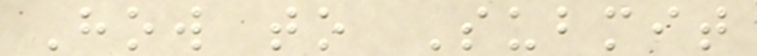How to Submit
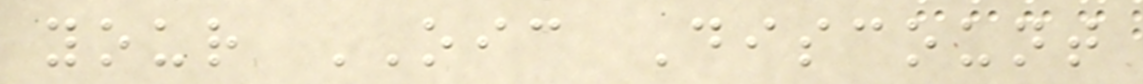your OIC Discount
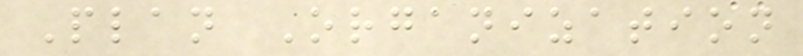Plan Organization
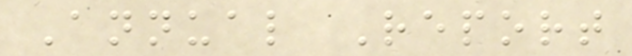Annual Report
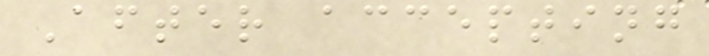After accepting
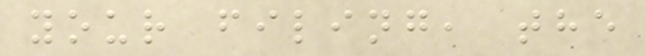your filing, the
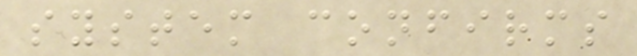system confirms
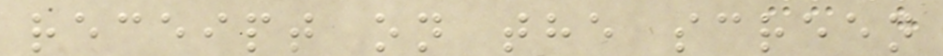receipt on the screen
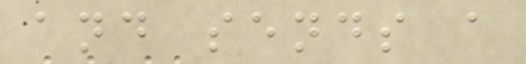and sends a
